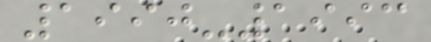1990-1993
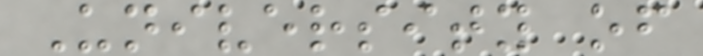University of
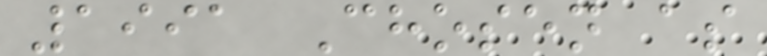1991 Chosen as
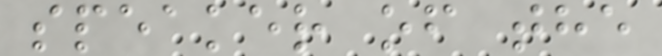speaker of the
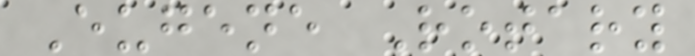Eugene Rotary
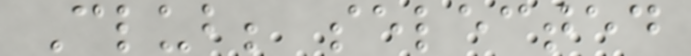Club; selected
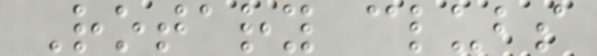Rotary clubs
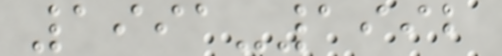1991-1992
